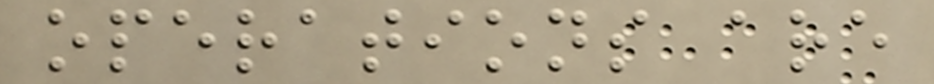operations are
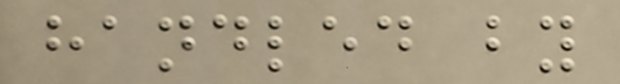handled by
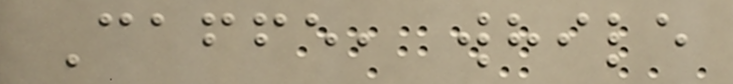Caffe, while
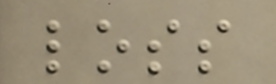loss
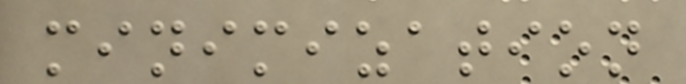minimization
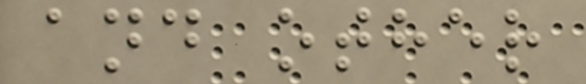and other
